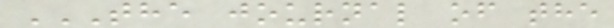THE JOURNAL OF THE
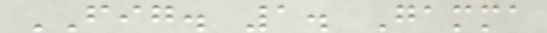FIG. 1. Gamma
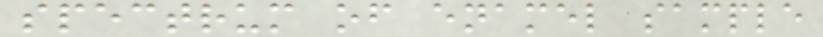spectrum of enamel sample
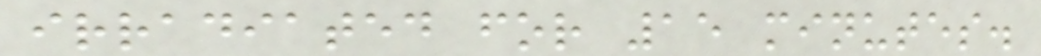irradiated for 15 minutes.
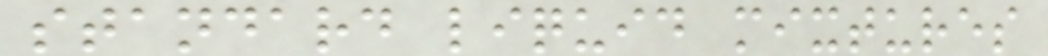standard liquid mixtures
